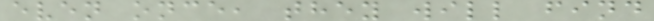even once, they will find
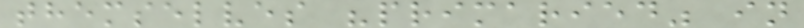themselves "primaried" in
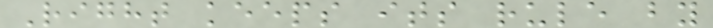Right keeps its rule by
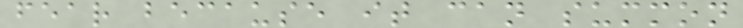fear because it can summon
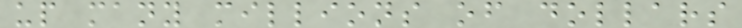up many millions of dollars
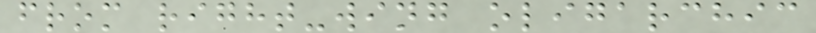from right-wing oligarchic
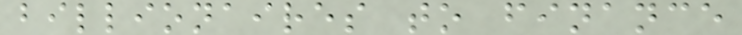billionaires to finance
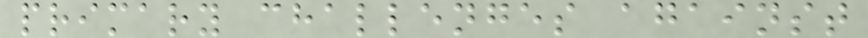primary challenges against
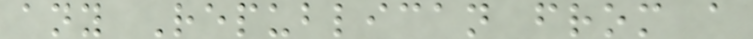any Republican from a
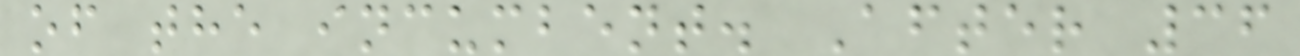of the incumbent. After 36
